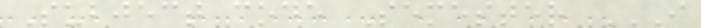Subject code Semester I
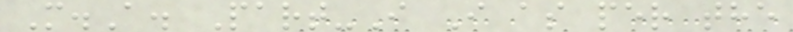M.A. Part-I I as per the
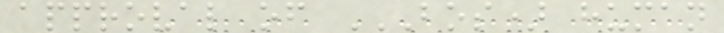approval of BOS) HUMAN
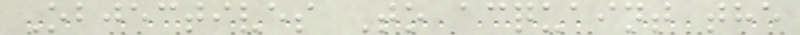Objectives To acquaint the
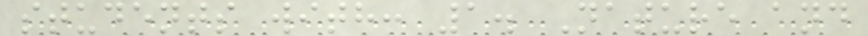students with: 1. Nature and
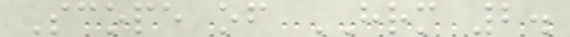Scope of HRM 2.
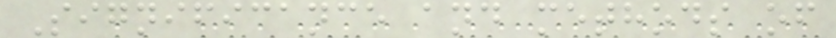Significance and methods of
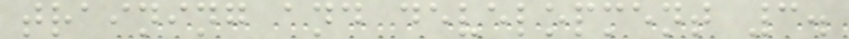training and development 3.
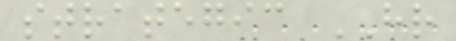strategic HR
